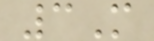3M
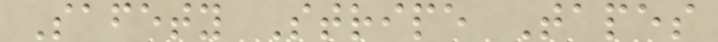Safety Stripe Tapes
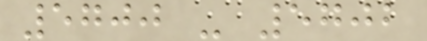5700 - 5702
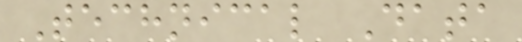Technical Data
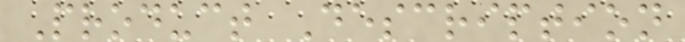Product Description
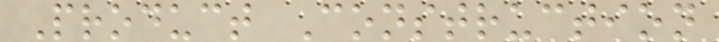Product Construction
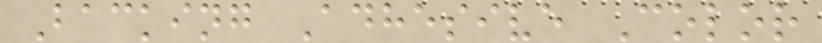Backing Adhesive Color
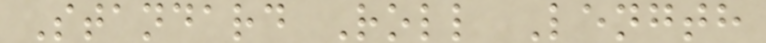Standard Roll Length
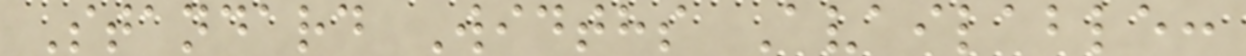Standard Widths Available:
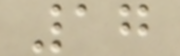17
